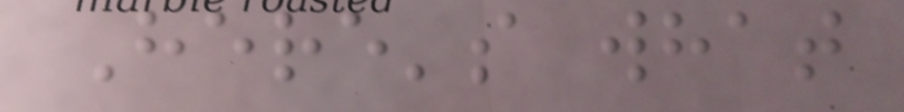Here's what
